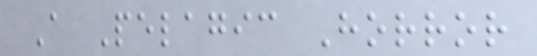A Pelagic Horror
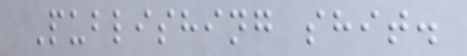Publishing shit.
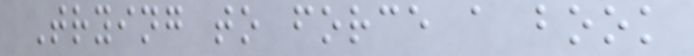Trying to force a book
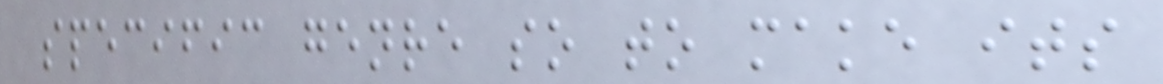specific genre so to make its
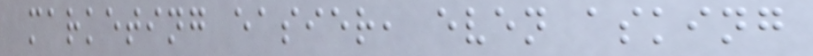marketing easier, even asking
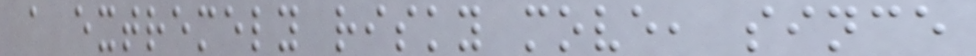a extremely risky move, since
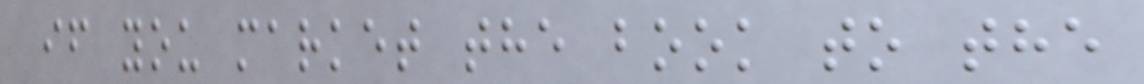if you market the book to the
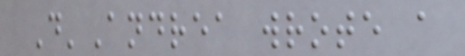D'Andrea wrote a
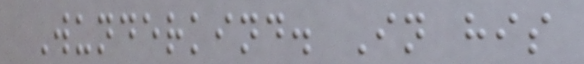Wunderkind. In his
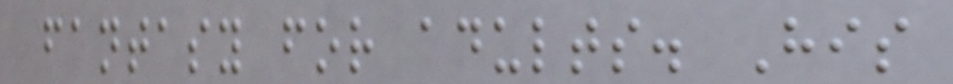fantasy for adults. His
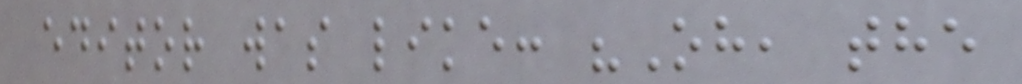editor was like: "Oh, the
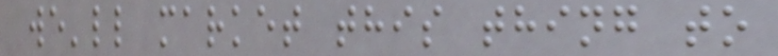we'll market this thing to
